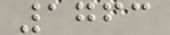1763
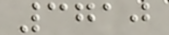3710
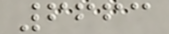6663
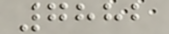7882
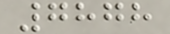7878
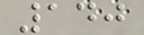140
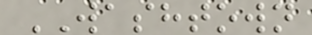WASHTOWN
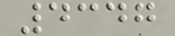4347
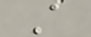A
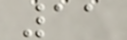11
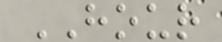HOUR
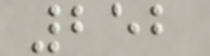252
